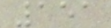151
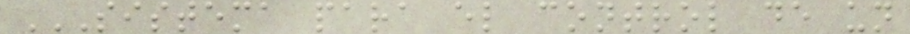SISTEMA PARA EL CONTROL DE UN
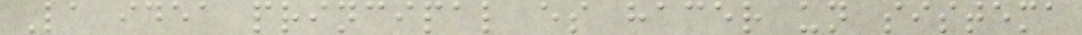La idea principal es hacer un sistema
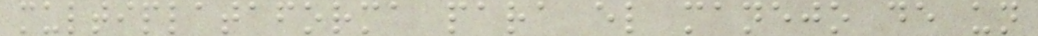multiplataforma para el manejo de un
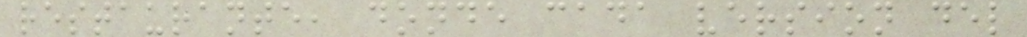restaurante, donde cada version del
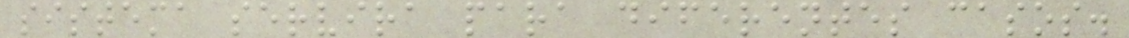sistema servira para diferentes casos.
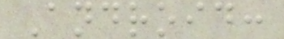Android:
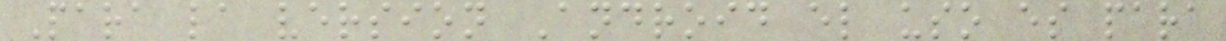Para la version Android el uso es para
